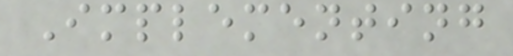Implementing
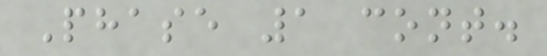Phase 1 cont.
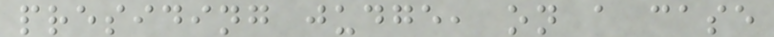presiding judge, on a case
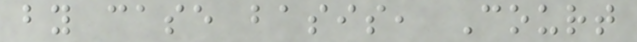by case basis, Court
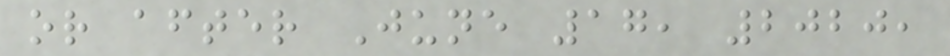or after June 17, 2020,
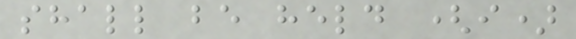shall be held (i)
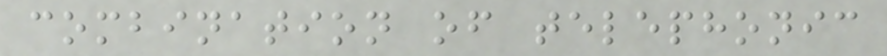combination of telephonic
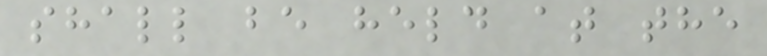shall be held at the
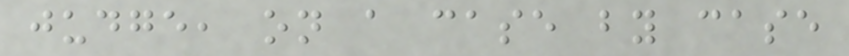judge, on a case by case
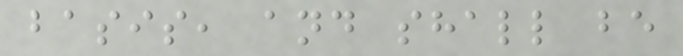basis, and shall be
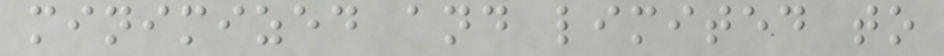minimized and limited to
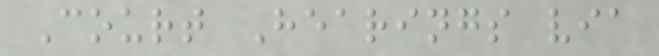Court Hearings via
